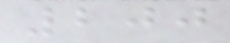200
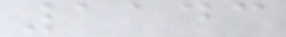1143
